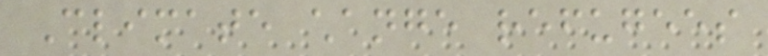Climate change refugees
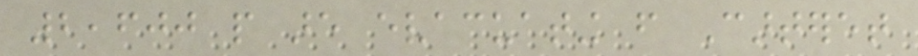2,600 people are evacuating from Carteret
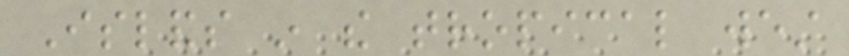Islands in the tropical west
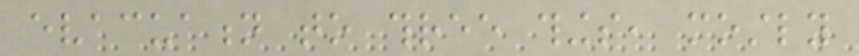evacuation to three things, mostly
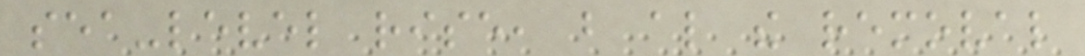sea-level rise, but also the removal
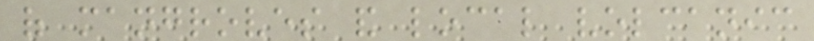of mangroves and local volcanic
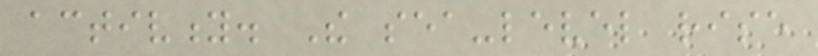activity. The sea-level rise
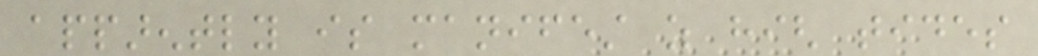apparently is manifest as high tides
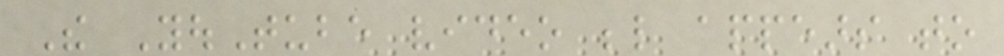The YouTube video below appears to
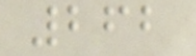262
